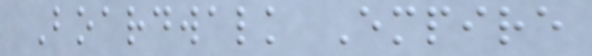Boardwalk Empire
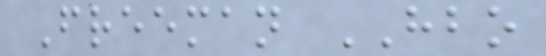Freeman HBO
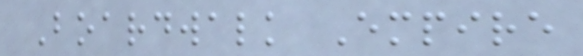Boardwalk Empire
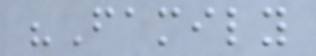"Family
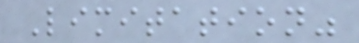Limitation"
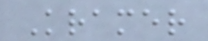Kramer
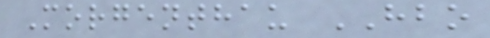Morgenthau HBO
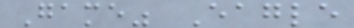Game" Eagle
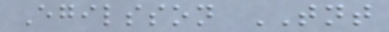Egilsson TNT
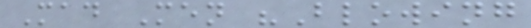Mad Men "Blowing
